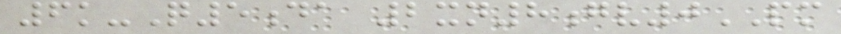6k-Q5da 2xn8gv0PM
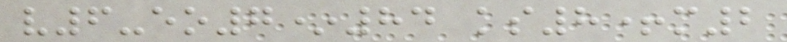v6-eo7*84 ks8+m2
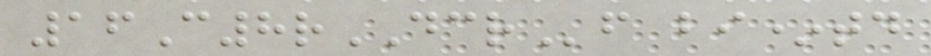16C8rDCRf bi*td
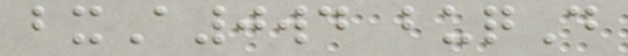bxA0wd buqD
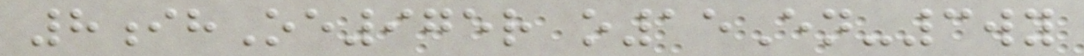8ihOe975r o15En-3wy
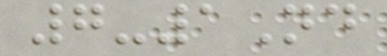7-1Nd
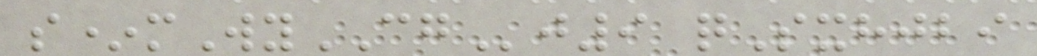s*mWyCGj9 qSxhjbi
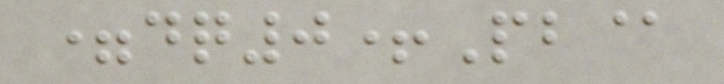=dq0+Pb@
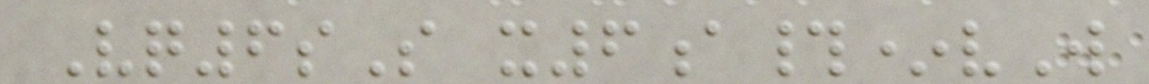Vq6sS x6a#*vW
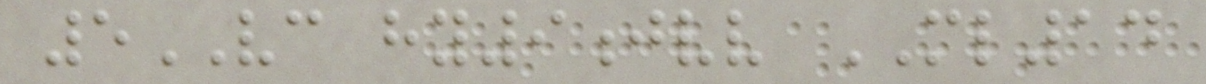5VC hy9jvv ML14
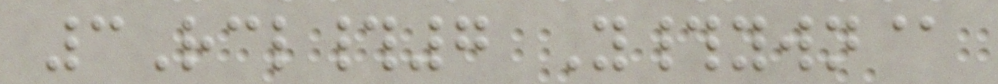3Rcl#7 Y#ywn@
